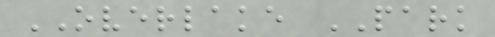OVERLAKE PARK
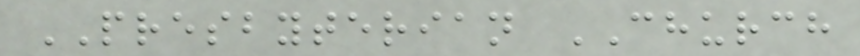PRESBYTERIAN CHURCH
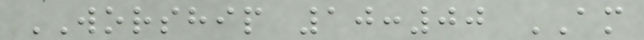WORSHIP 10:00 AM
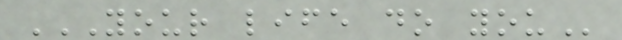YOUR LIFE DO YOU
